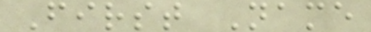First Name
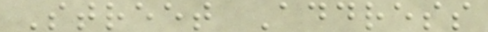Street Address
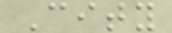City
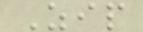Zip
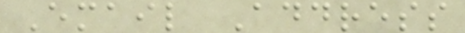Email Address
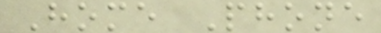Home Phone
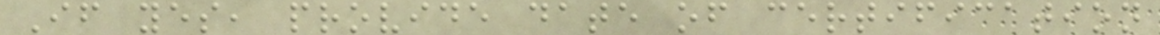If yes, provide date of certification
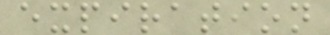expiration
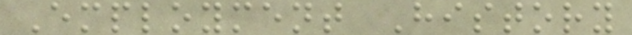Employment History
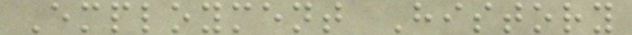Employment History
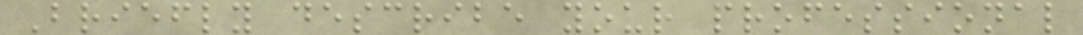Briefly describe your professional
